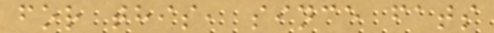for this, since fats
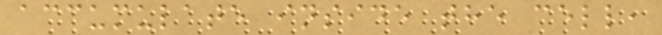accumulate inside the cell,
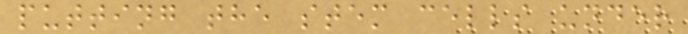putting the stem cells under
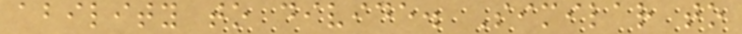ability to divide. Similar to
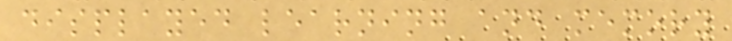displayed learning and memory
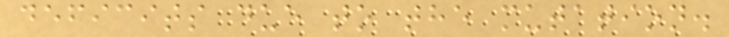deficits due to the mutation.
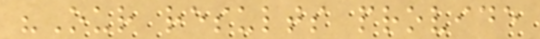"Our results provide
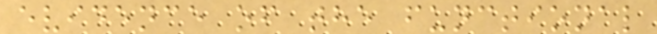evidence of the functional
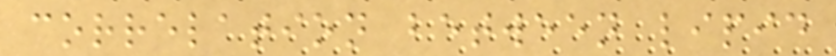correlation between lipid
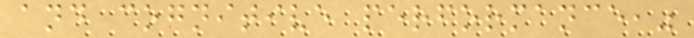and cognitive performance,"
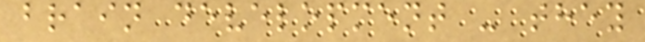brain development - they
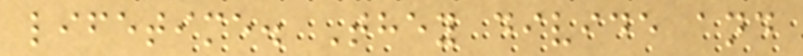lifetime. They divide and
